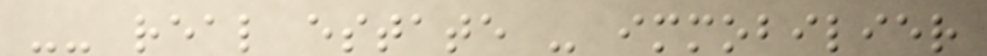-- real estate - immobilier
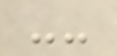--
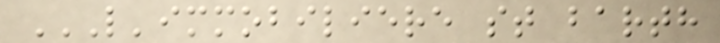L'IMMOBILIERE ST BARTH
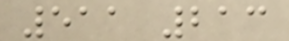511 213
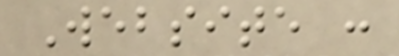Website :
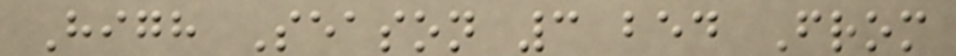High Season 3 bed From
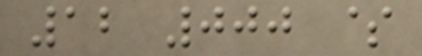12 000 $
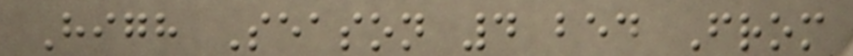High Season 4 bed From
